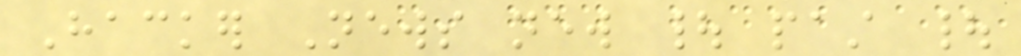Hacker News new | past |
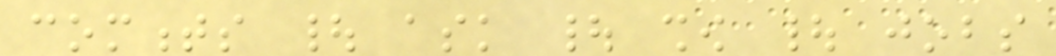comments | ask | show | jobs
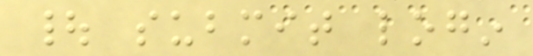| submit login
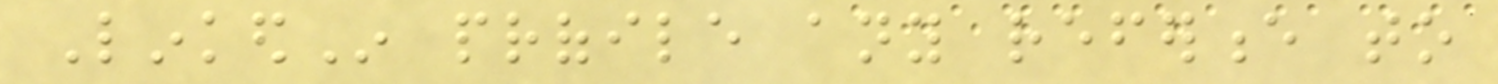LinkedIn profile any reference to
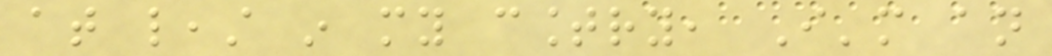at least in my country, I'm an
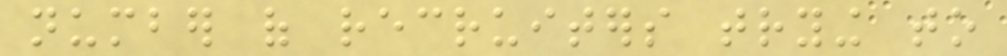number of recruiters trying to
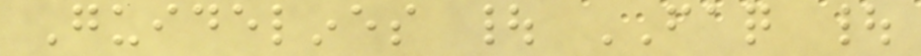Guidelines | FAQ |
